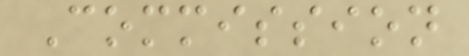Commission
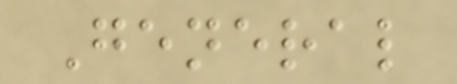General
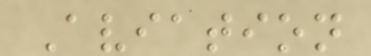Aviation
